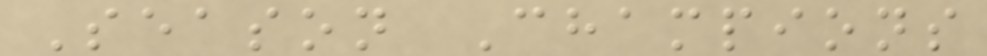Season Champions
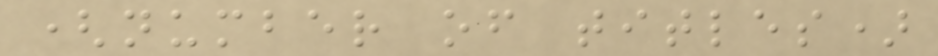(number of titles)
